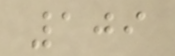109
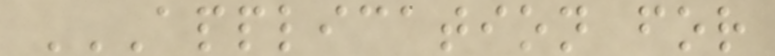APPLICATION FOR
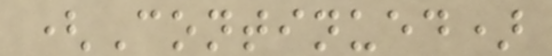(Continued)
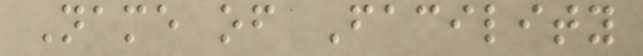Name of Facility
